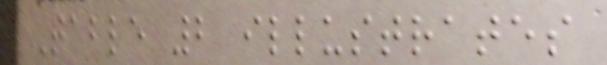Table 2 illustrates
